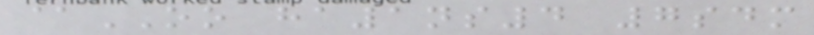@OO ha1ns4 7sdm
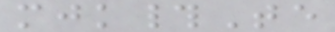mjk#Te
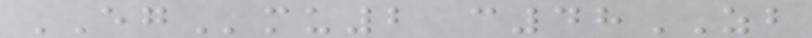EGmu2 c48ZB
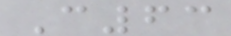C63
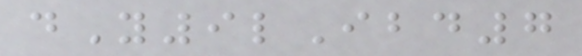dY9lIbd7
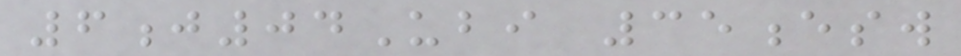6j04Ubi 35esw
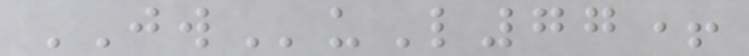JWuL77+
